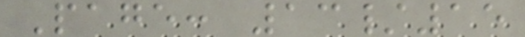Page: 13/15
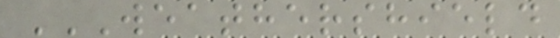WEATHERSHIELD
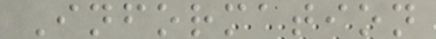Information
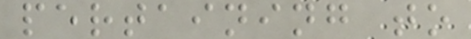pertaining to
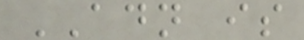ADN is
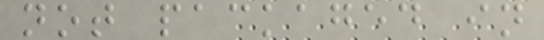not packaged in
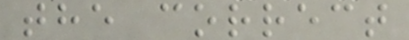the correct
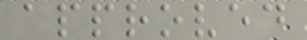approved
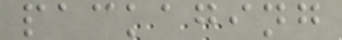packaging
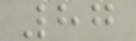87
